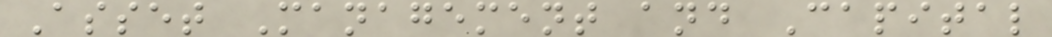Asset Management and Capital
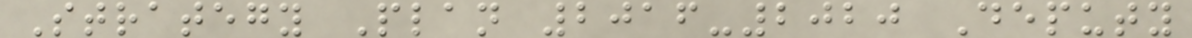Strategy Plan 2016-2020 Deputy
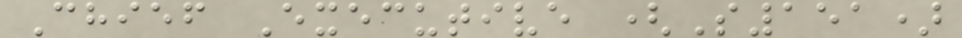Chief Executive (S151)
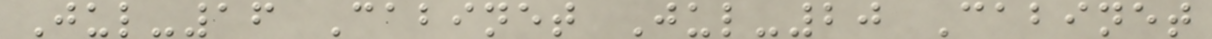Jul-16 Cabinet Jul-20 Cabinet
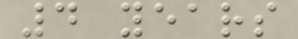4 years
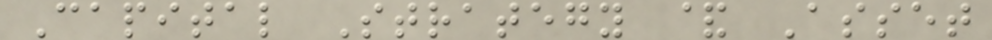Capital Strategy & Asset
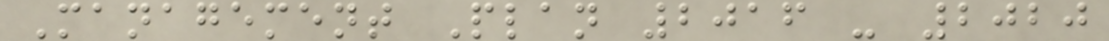Management Plan 2016 - 2020
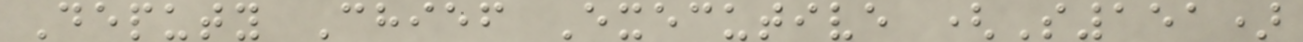Deputy Chief Executive (S151)
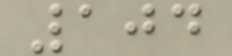104
